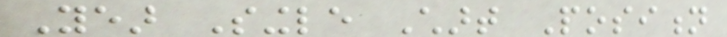Year Single Chart Position
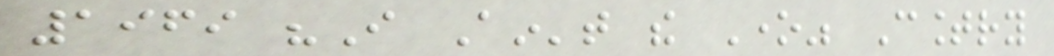1969 "I Ain't the One" Country
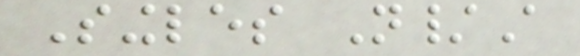Singles N/A
